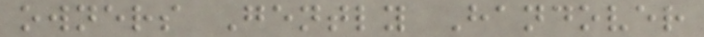owners Gently Handover
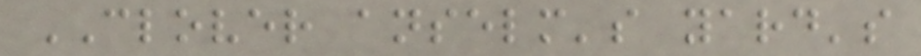CLOVER anselm's yard's
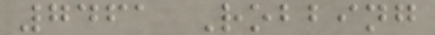7461 Robbing
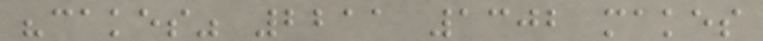"cakes" 2211 1302 makes
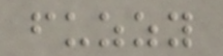fuzzy
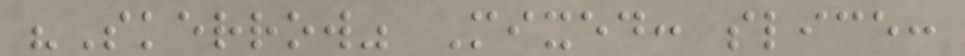"Skerrow" Mixed: slice:
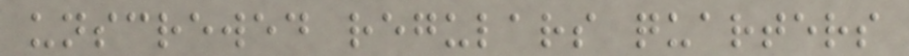unscrewed regulars quarters
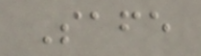Safe
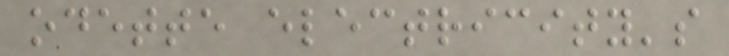odette electricity's
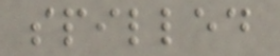spilled
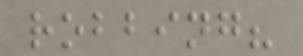robbing?
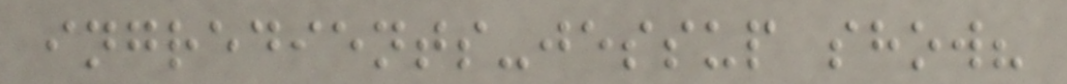ingredients-jessup show?
